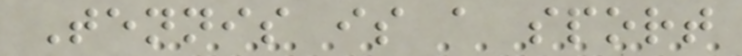Tennis is a sport
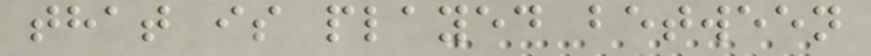that is played between
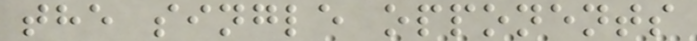the single opponents
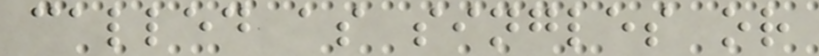called as singles or
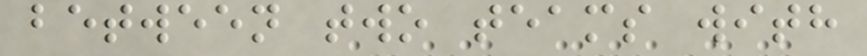between two teams with
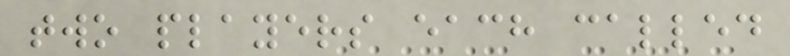two players each called
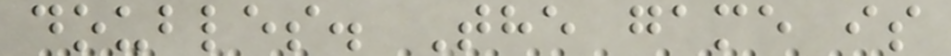doubles. The game is
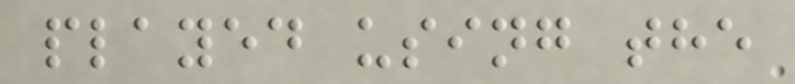played using the
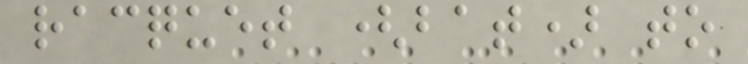racquet (bat) to
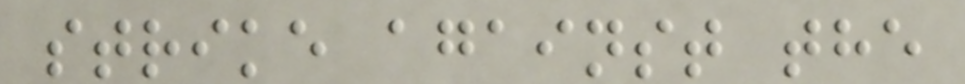strike against the
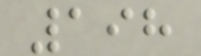198
